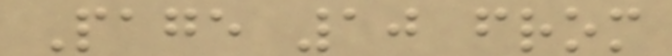Page 10 from
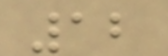12
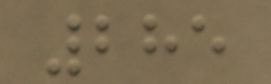285
